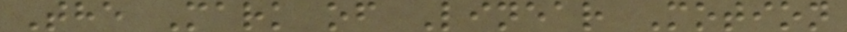The Mark of Linear Motion
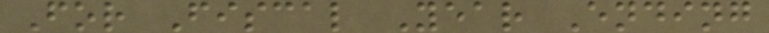For Fiscal Year Ending
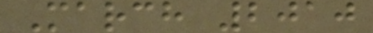March 2010
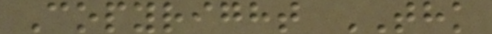Copyright THK
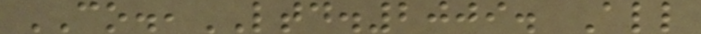CO.,LTD.2009. All
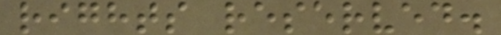rights reserved.
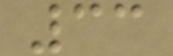33
